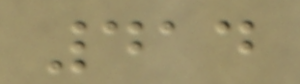414
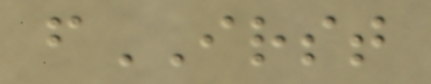fIRST
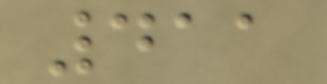411
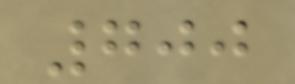700
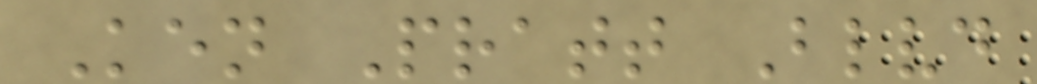Ken Pratt Blvd
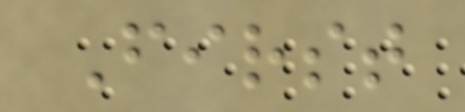First
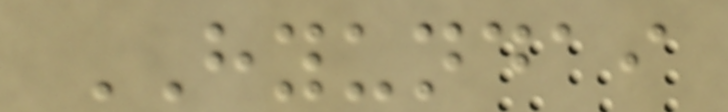HYUNDAI
